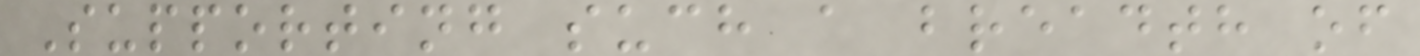Supporting such a breadth of
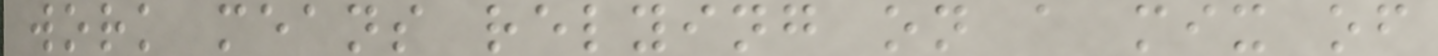work means relying on a mix of
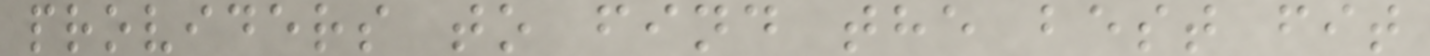providers to find the best fit
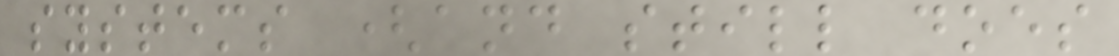systems (and still does
